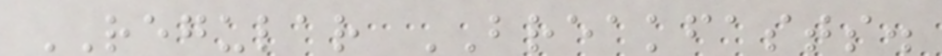REGULAR BREAKFASTS.
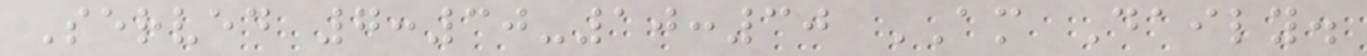Served 7:30-10:30 AM Daily.
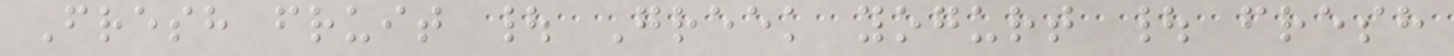Fresh fruit | Greek yogurt | fresh
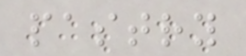pastry
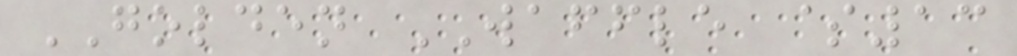GOLDEN WAFFLE $13
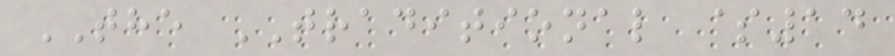THE TRADITIONAL $14
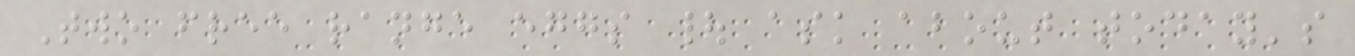Two free range eggs | ask about today's
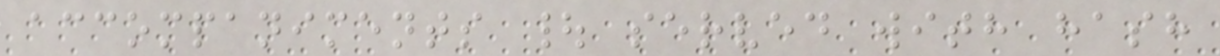accompaniments | served with hash
